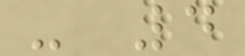- 4
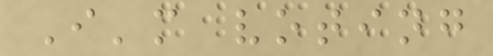I'm voting
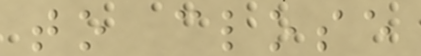to close
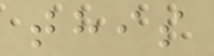this
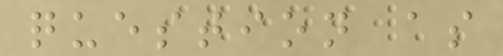question as
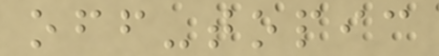off-topic
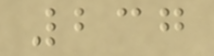237
